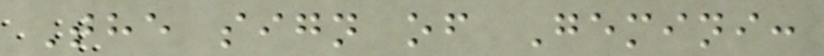The sign of Gemini:
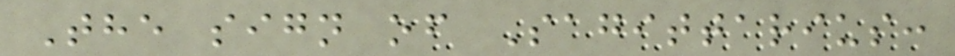The sign of Sagittarius:
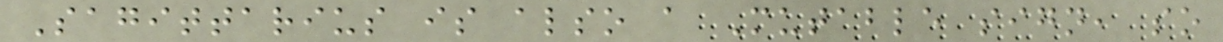Sagittarius is also a Mutable sign, so
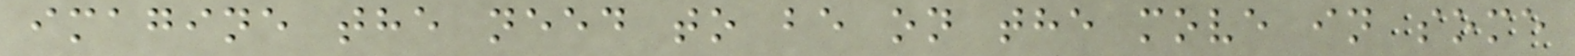imagine the need to be on the move in some
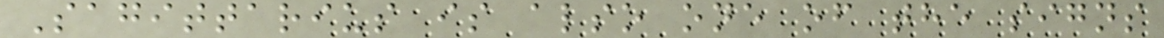Sagittarius is also one of the signs
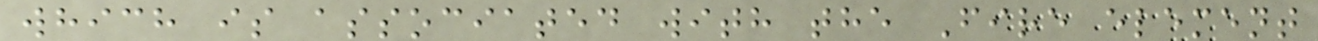which is associated with the Fire element
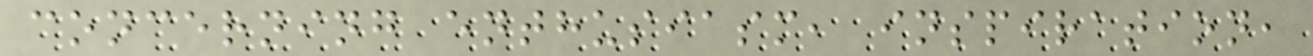concerning enthusiasm, inspiration,
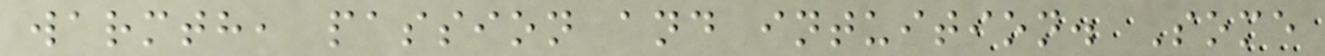warmth, passion and intuition. Some
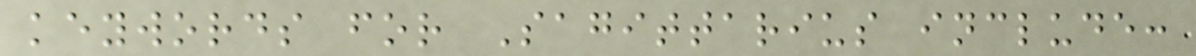keywords for Sagittarius include:
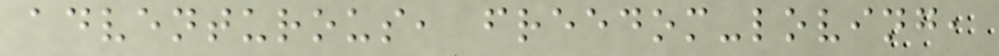adventurous, freedom-loving,
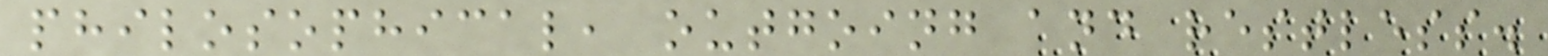philosophical, outgoing and restless.
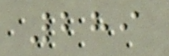289
